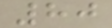80
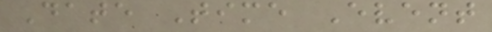Date Time Event
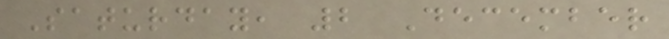Saturday, 2 December
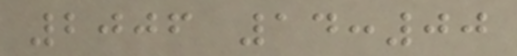2006 14:00
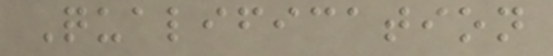Qualification
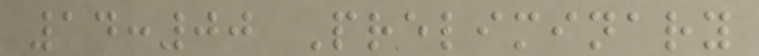14:00 Preliminary
